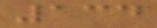134
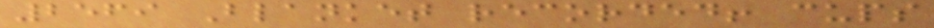2569 Blanket recorded! cups
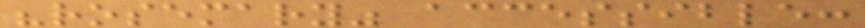"rosemary" accessible:
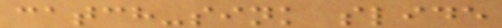catch-sink slide
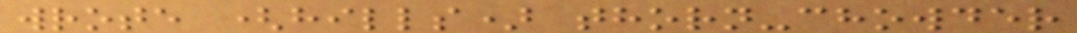wrote (hills) thorn-chowder
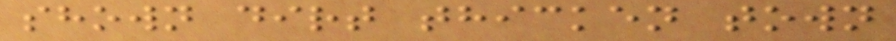shown dirt thicken town
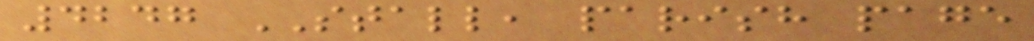4247 STALL, parish page
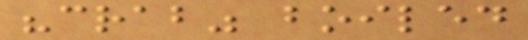"crab" boiled
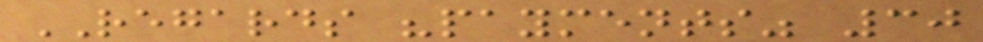REGARDS "payments" 30
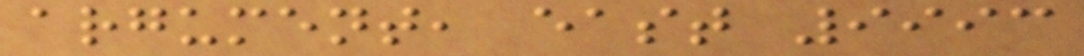argument, east 9993
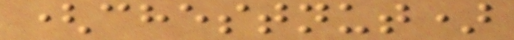(chestnut)
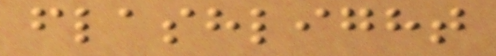flashlight
